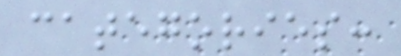categories:
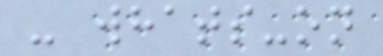- whats-on
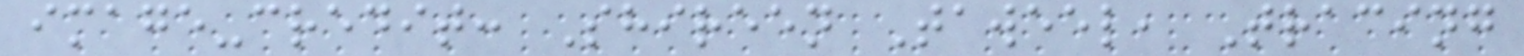image-credit: Shireen Taweel, Tracing
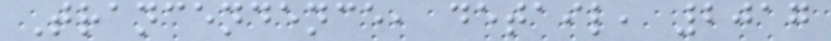Trancendence, detail, 2017
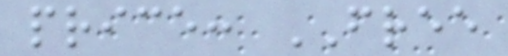price: FREE
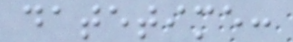datetime:
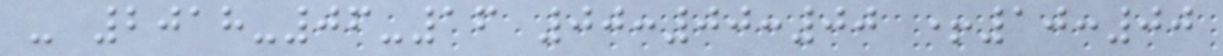- 2018-06-16 00:00:00 +10:00
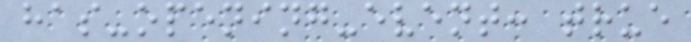has-opening-event: true
